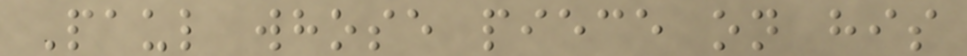Paul whose piece on his
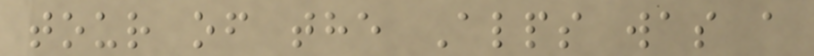tour of the Alps was a
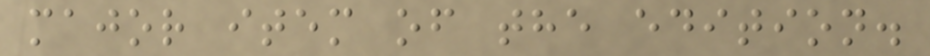major item of the edition.
